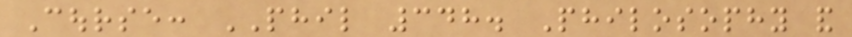Course: PHIL 348. Philosophy and
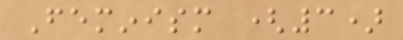Feminism (3)
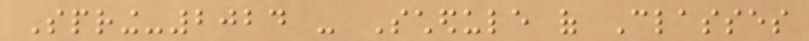Spring-2024 - Schedule of Classes
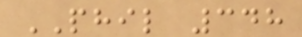PHIL 348
